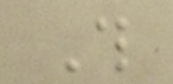This
